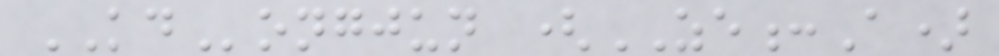KDongjun (ZE:A)
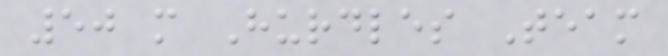50 m Hurdles Team
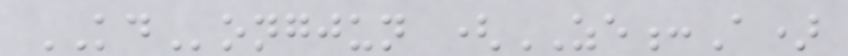KDongjun (ZE:A)
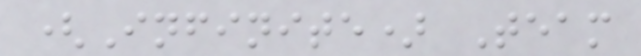(Infinite) Team
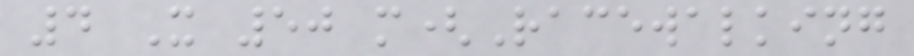4 X 50 m(Racewalking
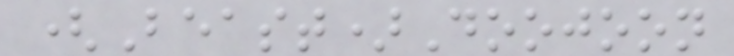(Beast)Doojoon
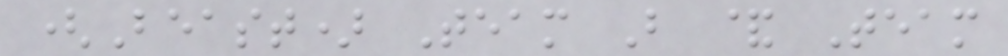(Beast) Team B & Team
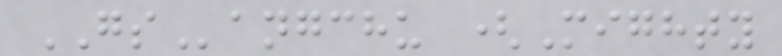GSangchu (Mighty
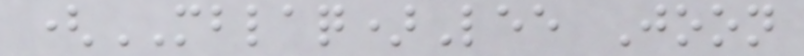(MBLAQ)Lee Joon
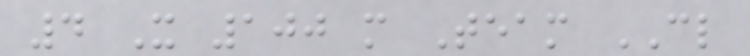4 X 100 m Team CL
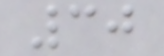30
